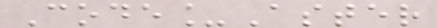Code_Aster
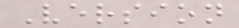Version
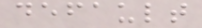default
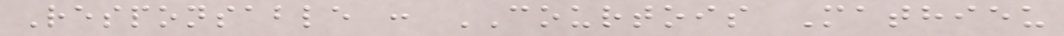Responsable : COURTOIS Mathieu
